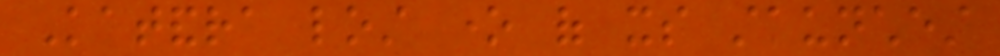Katandra lost one of its staunchest
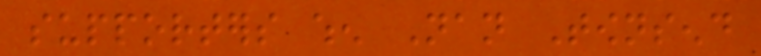supporters when Nan Townsend
